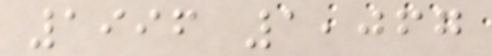1996 1,067
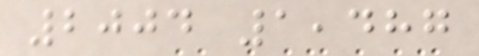2004 1,487
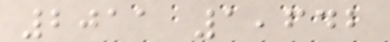2011 1,642
